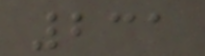231
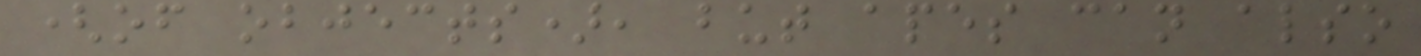(of objects), but apes can also
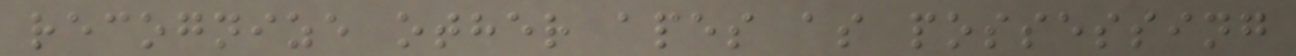recognize other apes as possessing
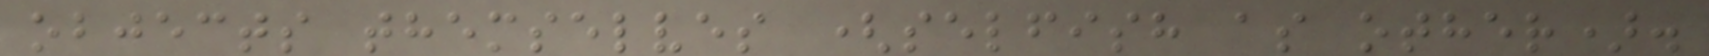objects themselves (selfish as other).
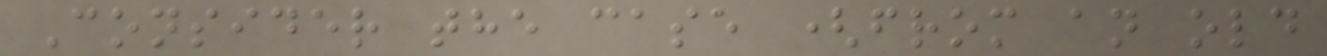Consider the case (from an old
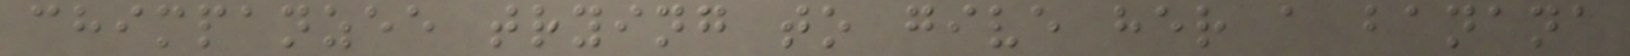chimpanzee trying to give her a banana
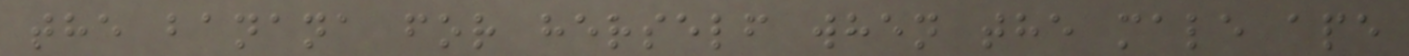the banana for herself when the male ape
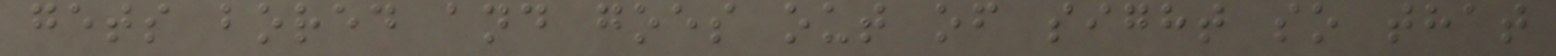gets bored and goes out of sight so that
